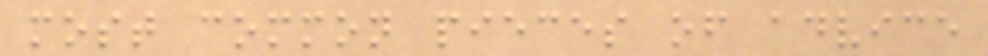most common pieces of advice
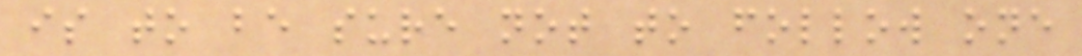is to be sure not to follow one
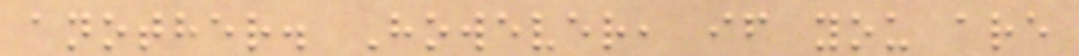another. However, if you are
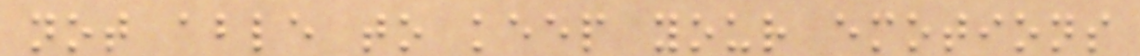not able to keep your emotions
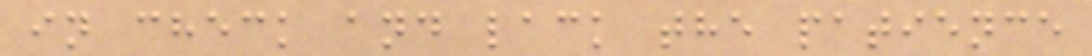in check and lack the patience
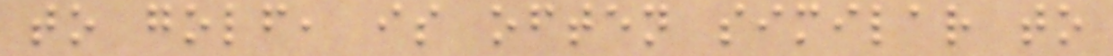to golf, is often similar to
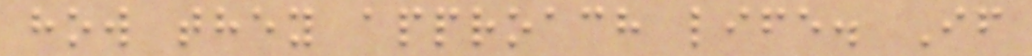how they approach life. If
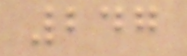247
